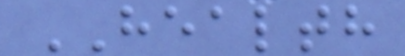HEALTH
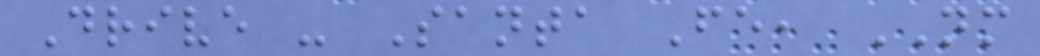Drive - Santa Fe, NM
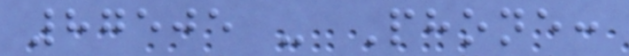87505 - Phone:
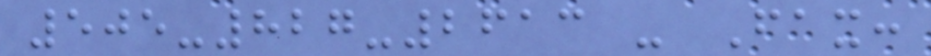505-827-2613 - Fax:
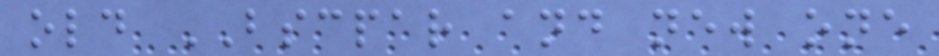old BSCPAR and new one
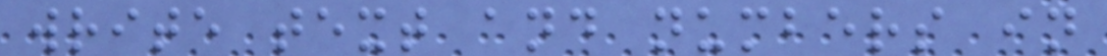write text and numbers in
